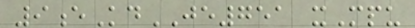9eKdJE751 xMpu
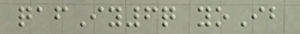qafIy6q yoIb
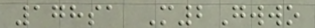178sa M2Gwwo
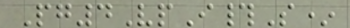Pg4VpI#S*
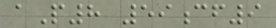aP8 59cf9
